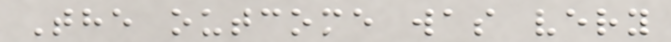The outcome was very
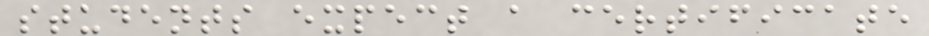students expect a certificate
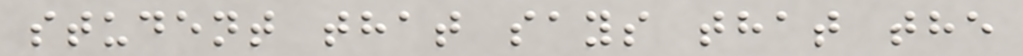student that says that the
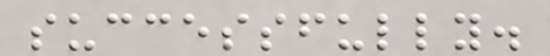successfully.
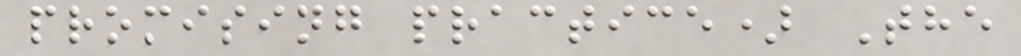promising practice) The
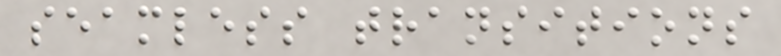seamless transitions
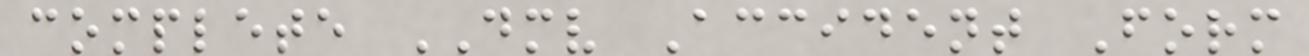complete DMV Accident Form
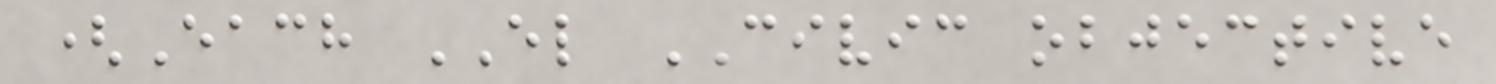(Each EL CIVIC objective
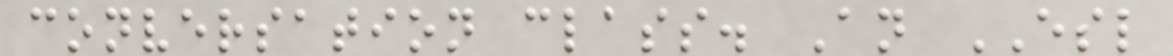conversation class. An ESL
